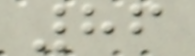86
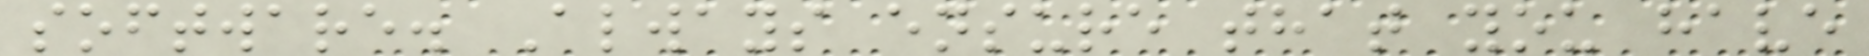software. Always ensure that you have
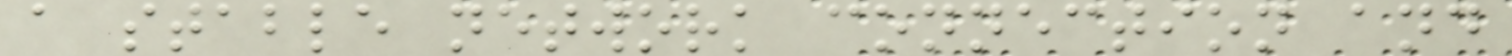a stable network connection and
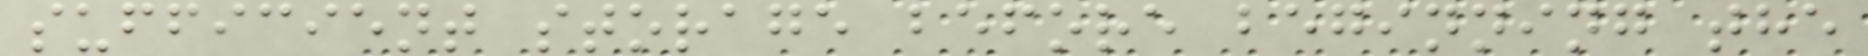sufficient storage before beginning the
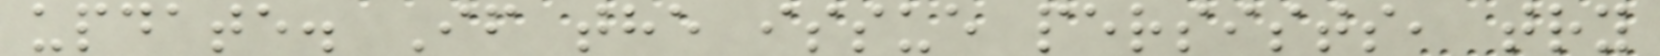update. If the issue persists, try
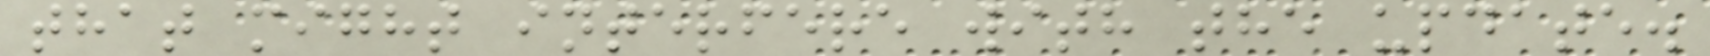that might interfere with the update.
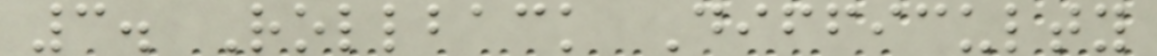3. Rollback Difficulty
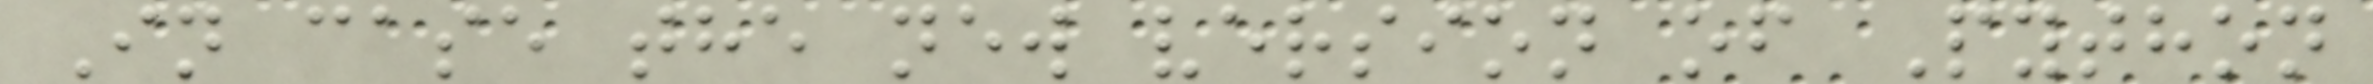In case the new version of Python
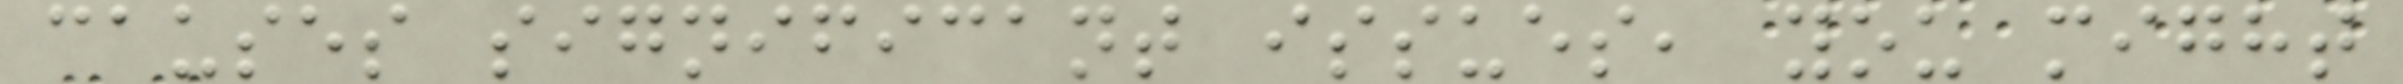causes significant issues, you might
